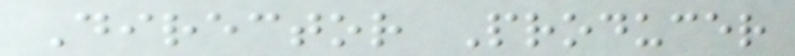Director Producer
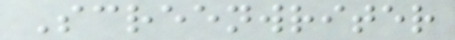Screenwriter
